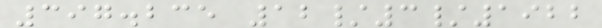397.235 12/3/1922
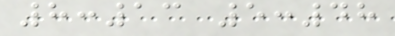8:13 5:48
